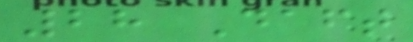28 Daft
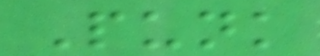Punk
